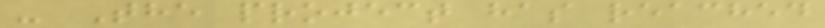- The project has reached
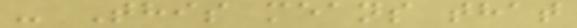- This means that
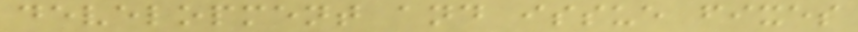development and issue fixes
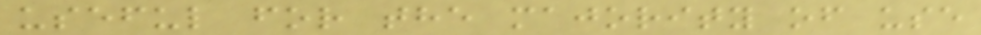useful for the majority of use
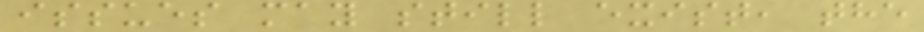issues may still exist, the
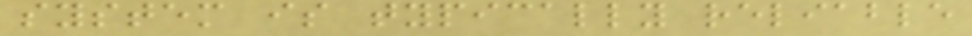system is typically reliable
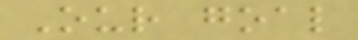Our goal
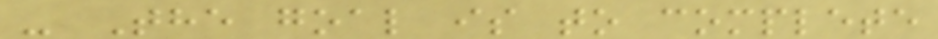- The goal is to complete
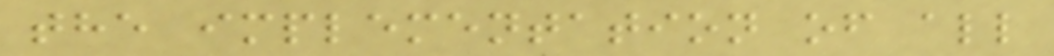the implementation of all
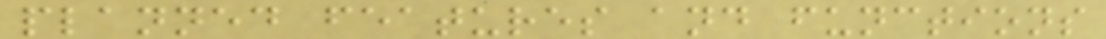planned features and functions
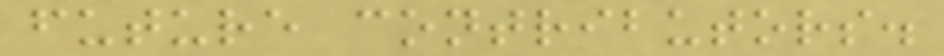future contributors.
